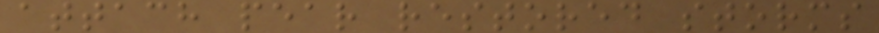attach pear restored storms
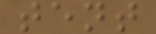tent
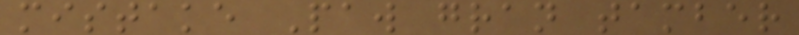mistake Paw gran tamber
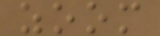zoom
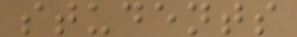students
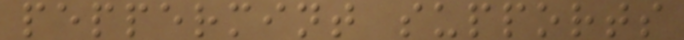peppermint supports
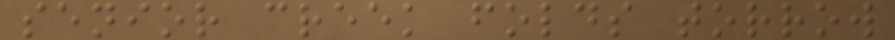senior creek folds torrow
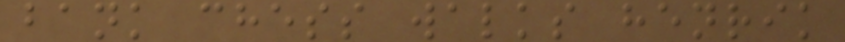bank chess walks henrik
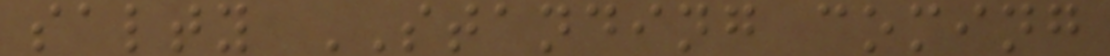salty STANDING coming
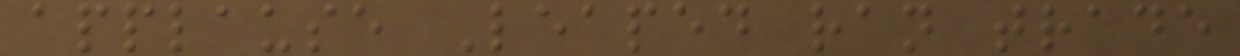applause Leaped ran trade
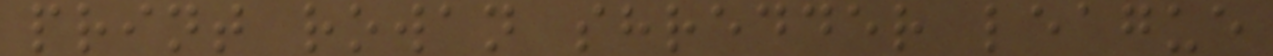print rowan shredder league
